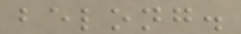belong.
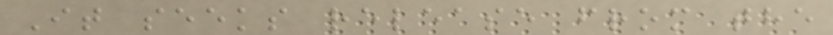It seeks release from the
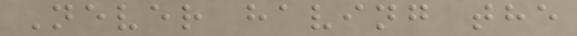Never having the
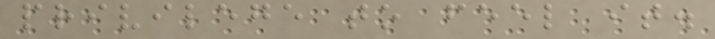privilege to feel it.
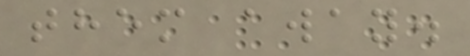them away.
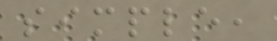simple,
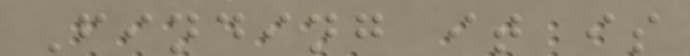Finding it is
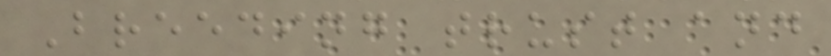Breeding trust and
